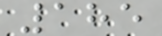185
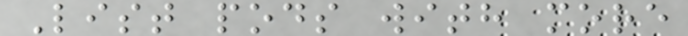List pods with more
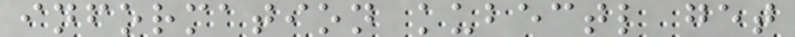information kubectl get
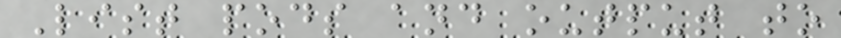List pods and output to
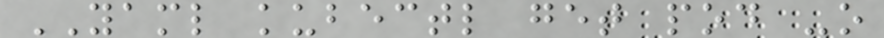YAML kubectl get pod -o
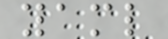yaml
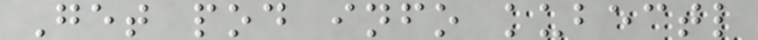Get pod info kubectl
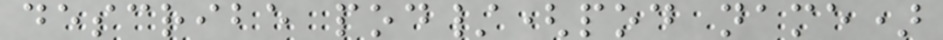describe pod/(pod name)
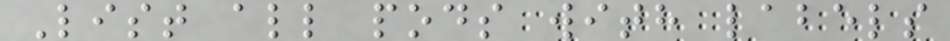List all pods with labels
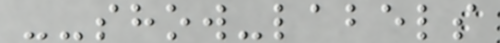--show-labels
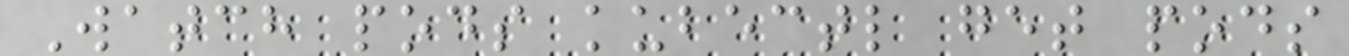Watch pods kubectl get pods
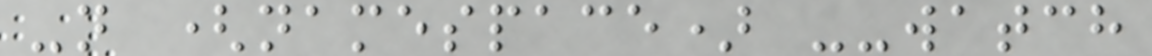-n (namespace) --watch
